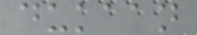dukaan
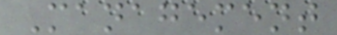Management
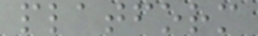platform
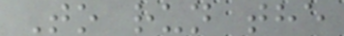To run the
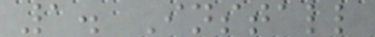1. Install
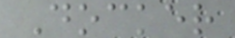Docker
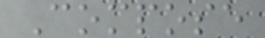Compose
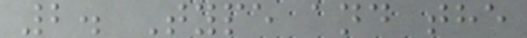2. Type and the
